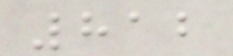812
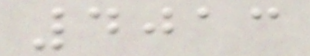4013
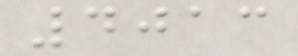4013
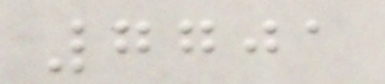7701
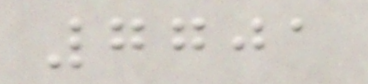7701
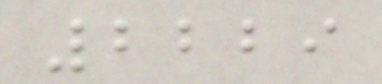2229
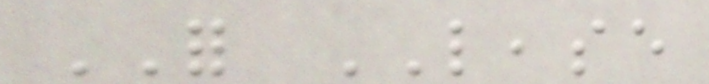FOR LEASE
